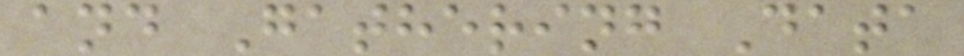and Gathering Data
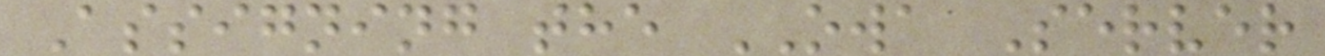Assigning the OWA Server
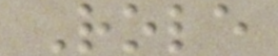Role
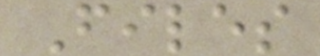Files
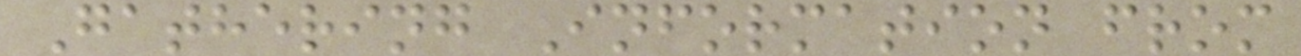Gathering Information from
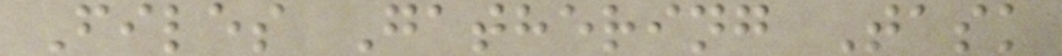Files Gathering Task
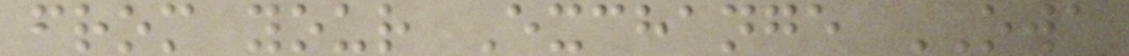from your Exchange OWA
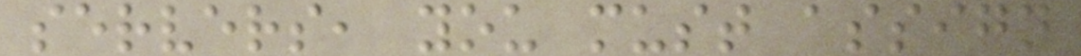servers, you must assign
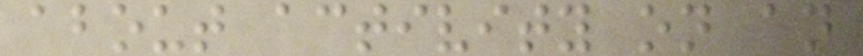about activity on an
